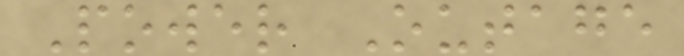Power Outage
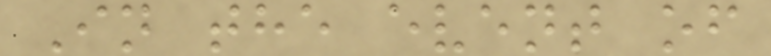In the event of
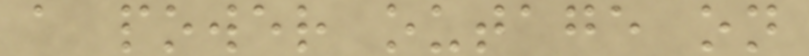a power outage on
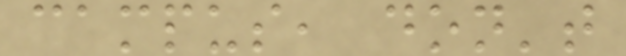campus, don't
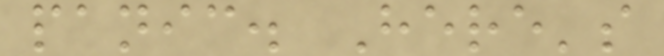panic. Here's
